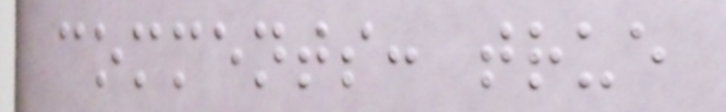comments: true
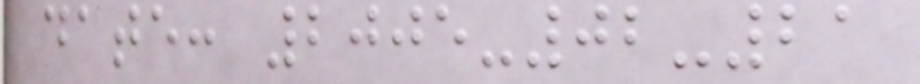date: 2005-02-21
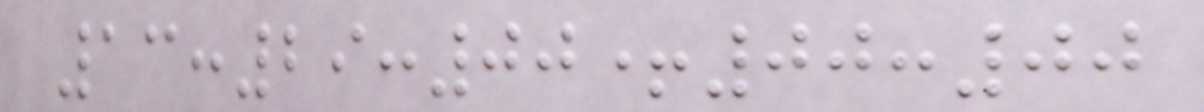13:29:00+00:00
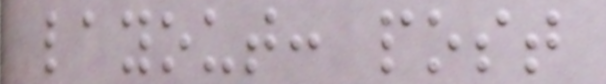layout: post
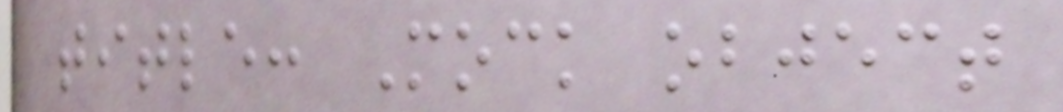title: Mock object
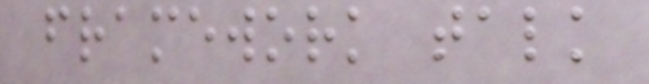framework talk
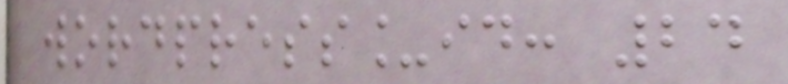wordpress_id: 24
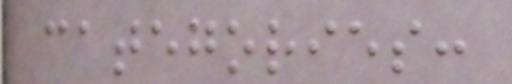categories:
